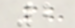2
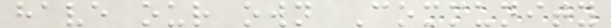have our own Community
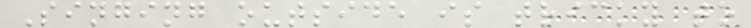Singing outside is tricky to
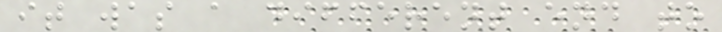it was a different end to
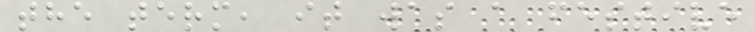the term, it was a festive
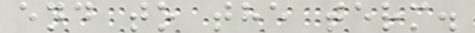end to the term.
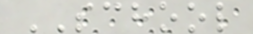SCHOOL
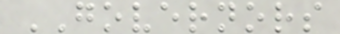GOVERNORS
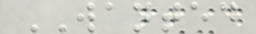WANTED
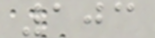103
